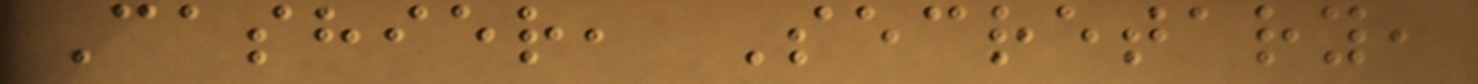Cashier, Secretary,
